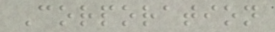Corporation
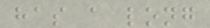has a long
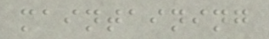maintaining
